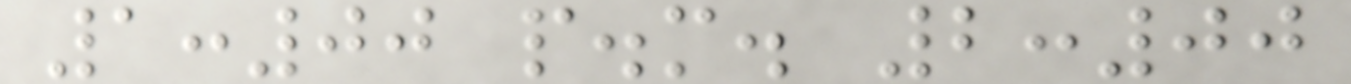1:00 p.m. 2:00
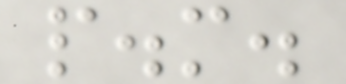p.m.
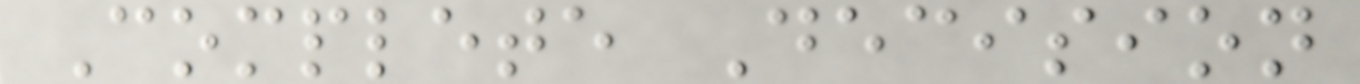Complete Decision
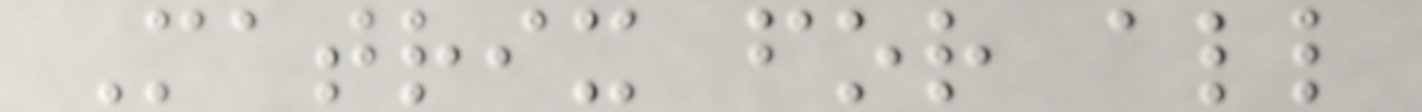Matrix for all
